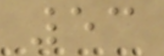53
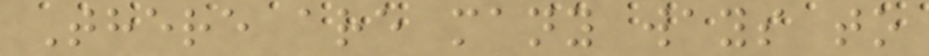There are many ways to
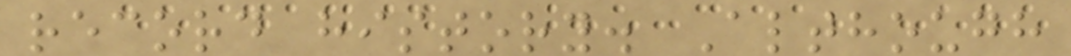record history. Although
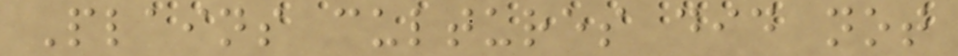Plains cultures did not
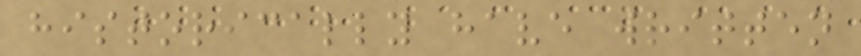historically have written
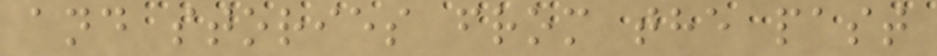and stories from the past
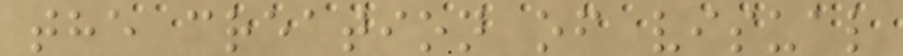the creation of visual
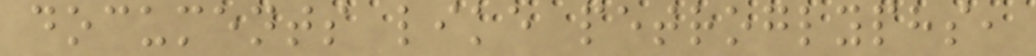documents like petroglyphs,
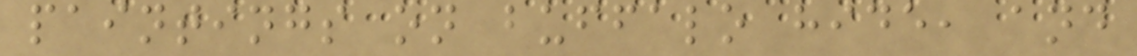paintings on buffalo hide, and
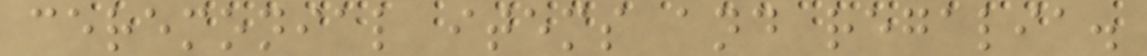ceremonial items and regalia.
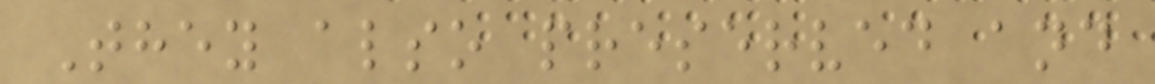They also preserved and
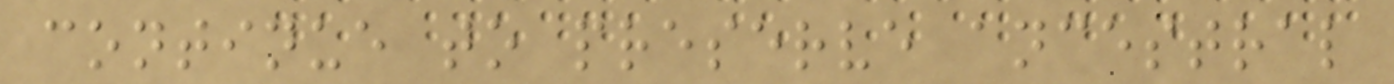continue to preserve ancestral
